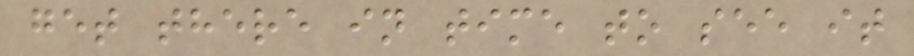get there in time to see it
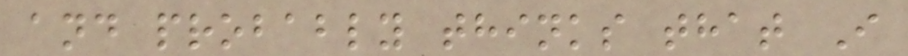and probably thinks that I
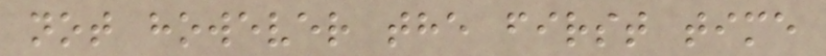not however the first time
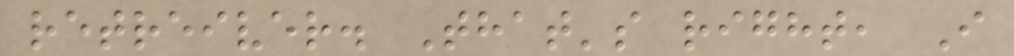retreiver. That's right, I
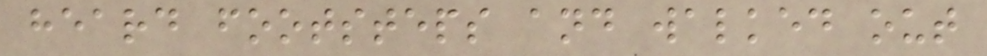heard footsteps and walked out
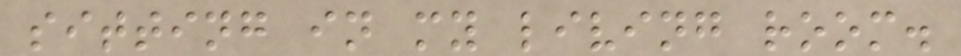sitting in my living room.
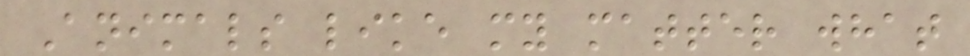Animals like my matter what
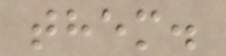them.
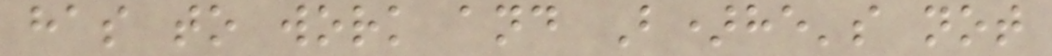has to work and B)he's not
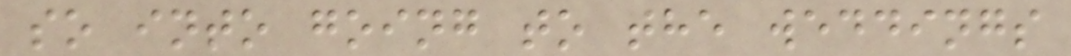so into going to the weddings
